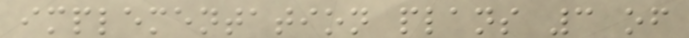implementation plans 3 of
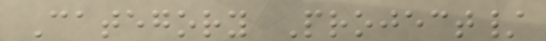Category Project/
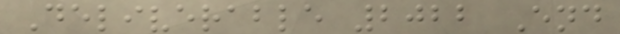Deliverable 2022 End
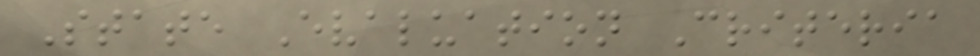State Evaluation Criteria
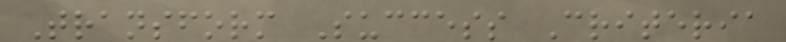Transform Success Criteria
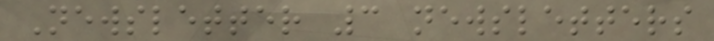Newsletter 3 newsletters
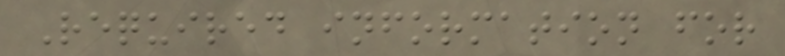Required information for
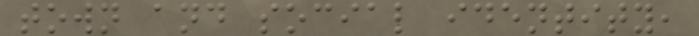town and social identity,
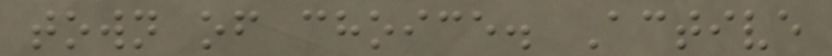town of choice. Active
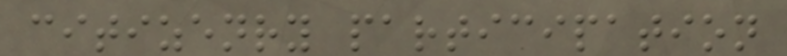citizenry participation
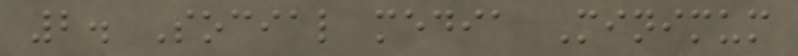2. Social media Minimum
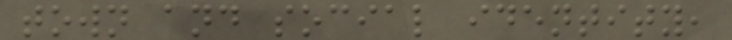town and social identity,
